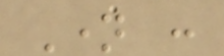Name :
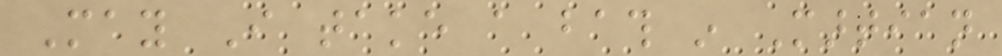May I take a bath in Martian
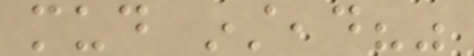mud instead?"
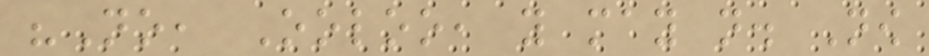"No, Ooloo, you may not. Now
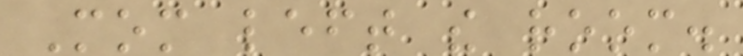Mom left the room.
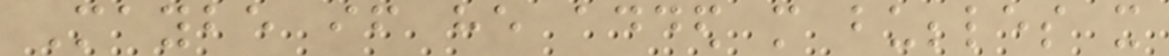Maybe if he added more bubbles it
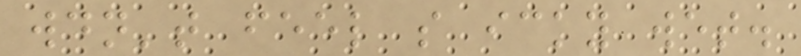wouldn't feel so icky wet.
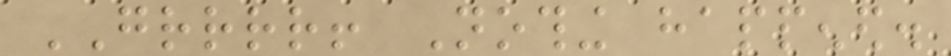GRRRR! Nothing happened.
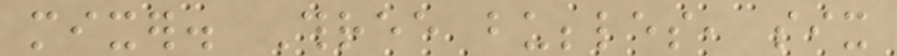mixer. Three bubbles, six
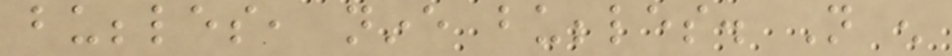bubbles, nine bubbles. Not enough
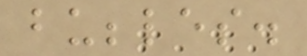bubbles.
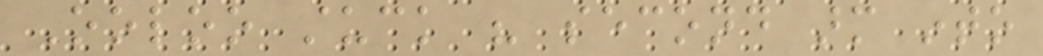Ooloo stuck his second arm into
